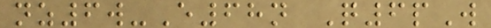nz6w-E68n Q6pW
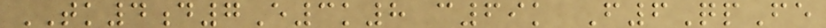TK4d7E3k8 c69k F6QpFe
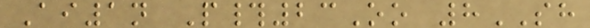Ai1n P#23Oo 8SH
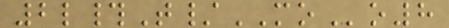2l#T/MOo8
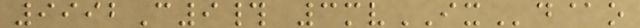9992C9# 3mvIXd@o
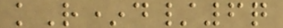kR*d/6q
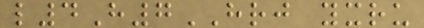l4H7HRJ yxru
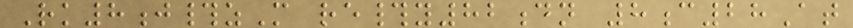Rk8j#zM re#y82dn 8c28At
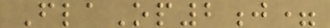FlaOp2j=
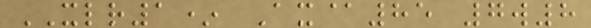XLR1* Ax@85 7w8
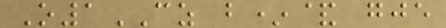O1CZ b*& gje
